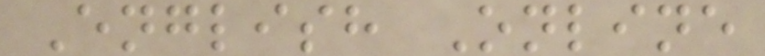English Online
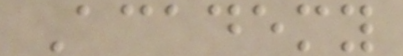Academy
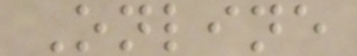Online
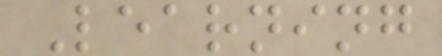Learning
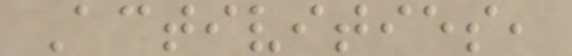Activities,
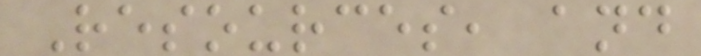Resources, and
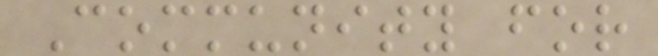Community for
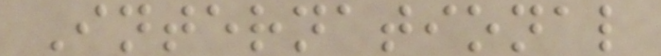International
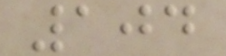104
